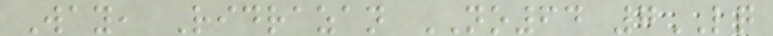Way, Ridrazan NO64 7LQ
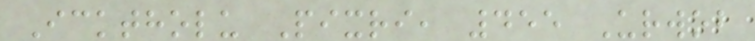Icktholu Pixri, 455 Urwob
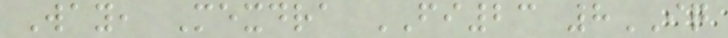Way, Mexdra FI23 8IQ
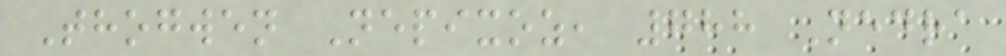Thogwen Nepixoz, 788 Nedra
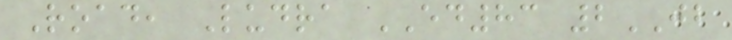Road, Ludra ED83 2JB
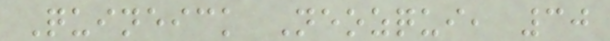Quineick Neozqui, 30
